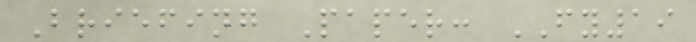Briefing Paper: FY19
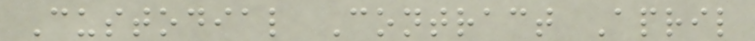Custodial Contract April
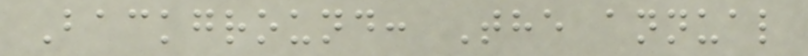Background: The annual
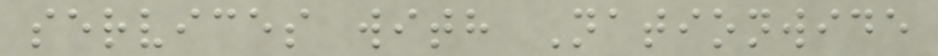services with Nationwide
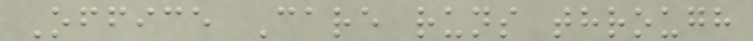Office Care runs through
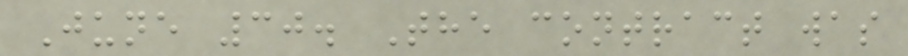June 30. The contract was
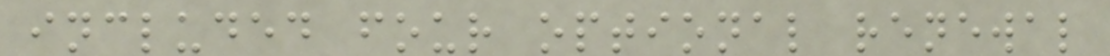included four optional renewal
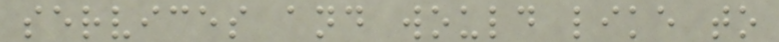services and would like to
